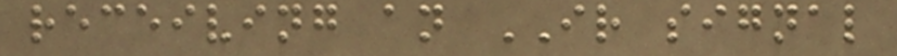receiving an IR signal
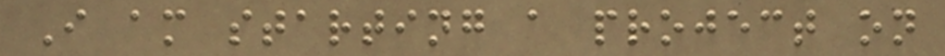I am starting a project on
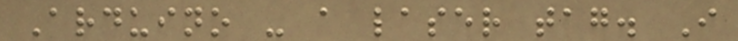Arduino - a laser tag. I
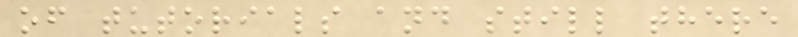of tutorials and still there
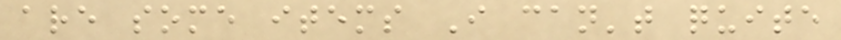are some items I can't quite
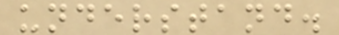understand.
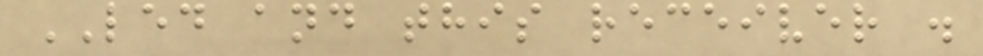LED and this receiver .
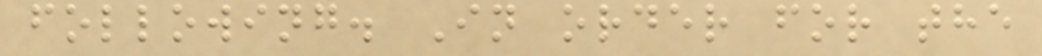following. In order for the
